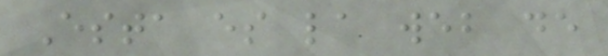Esta es la web de
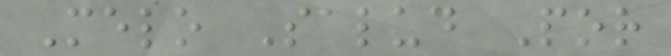Melo Salud Por
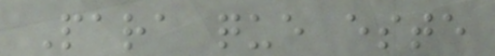Para que este
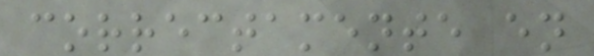correctamente en
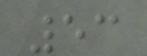53
